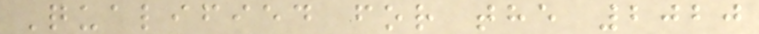Qualified for the 2020
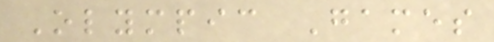Olympic Games
